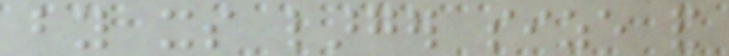by its larger size and
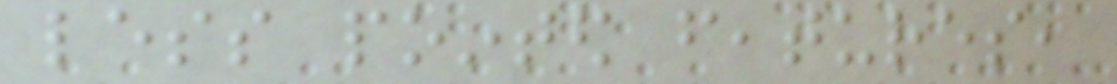less pointed features,
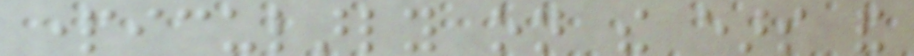particularly on the ears and
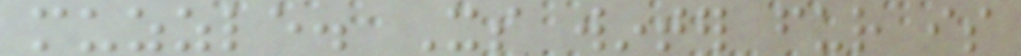muzzle. Its winter fur is
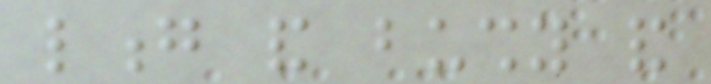long and bushy and
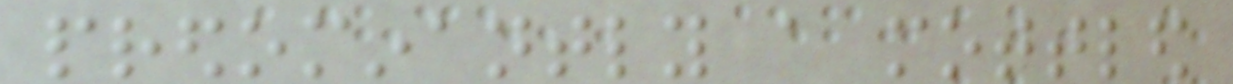predominantly a mottled
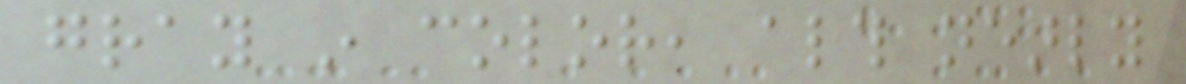gray in color, although nearly
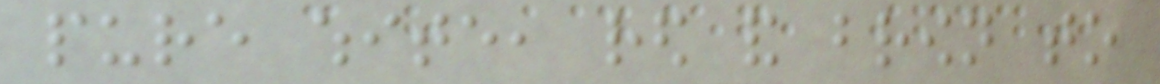pure white, red and brown to
